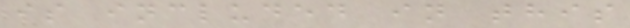is included in this
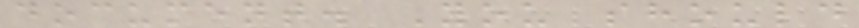document. You should
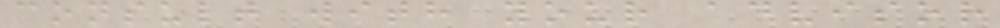consult with your advisor
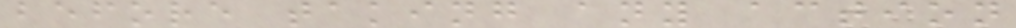before taking any action
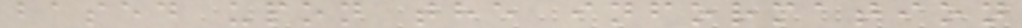based upon the information
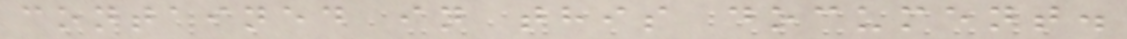contained in this document.
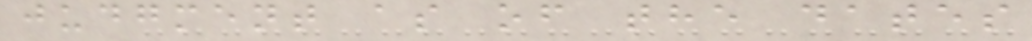judgment as of the dates
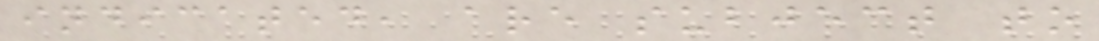indicated, are subject to
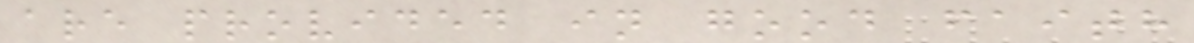are provided in good faith
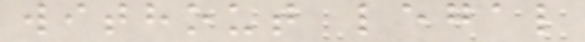without legal
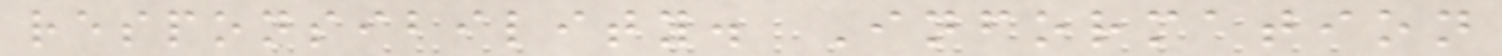responsibility. Information
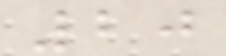20
